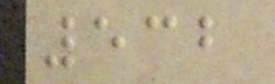532
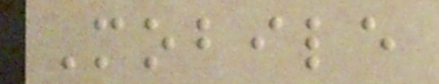Mobile
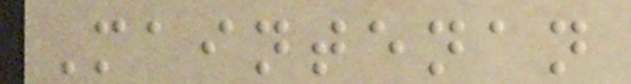Maintenan
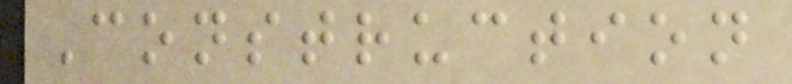Construction
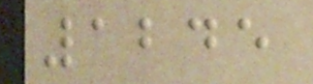1245
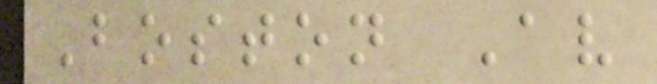Boston Av
